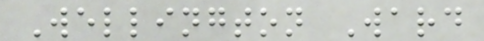Wellington Ward
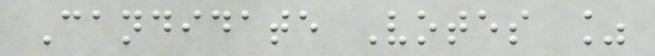Candidate Votes %
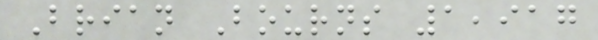Brian Bourns 1,917
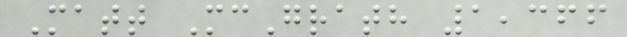Matt McGrath 1,366
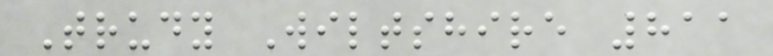Trudy Wiltshire 811
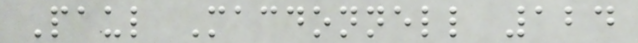Paul Macdonnell 124
